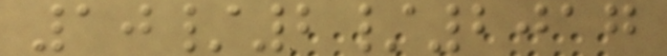10/2/2017
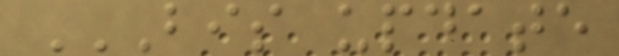BIS UPDATE
